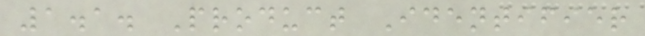1.1. Product Identifier
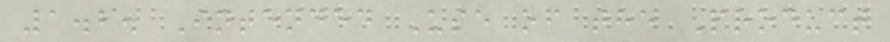1.2. Intended Use of the Product
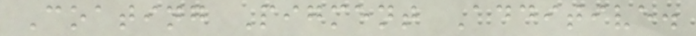Coating Pigment Additive.
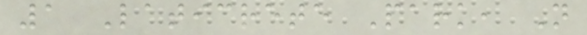1 Laticrete Park, N
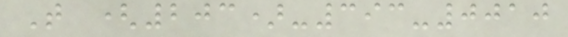T (203)-393-0010
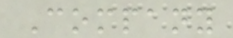Company
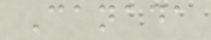Canada
